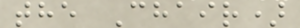the Chair)
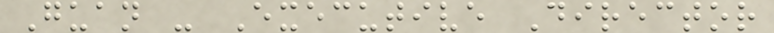Guan - Executive Director
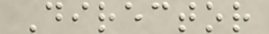Director
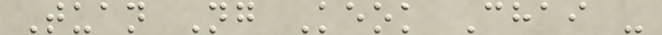Tuan Ng Keok Chai -
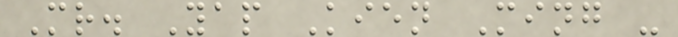Mr. Yap Kien Ming -
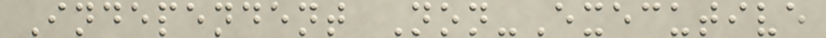Independent Non-Executive
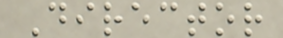Director
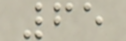65
